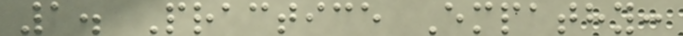1. Practice Empathy:
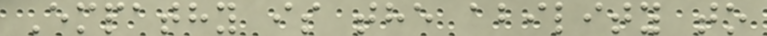Empathy is the ability to
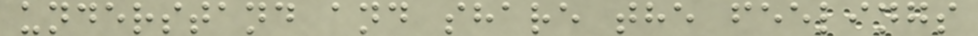understand and share the feelings
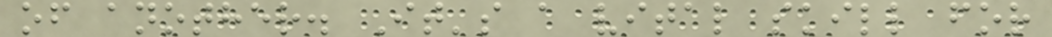of another. It's a vital skill for
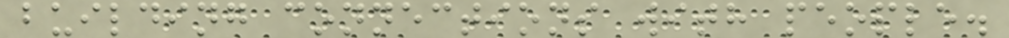building connections with people.
